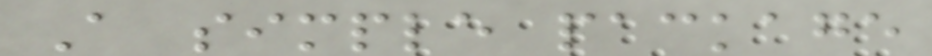A simple package
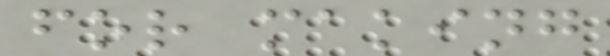for making
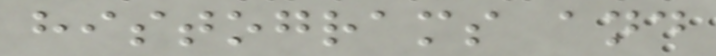histograms and
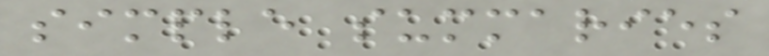simple summaries
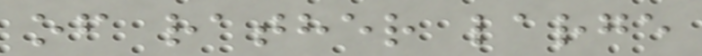of rather large
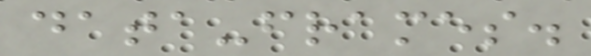data-frames.
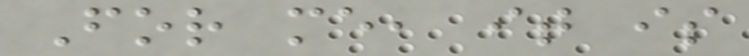For me, it is
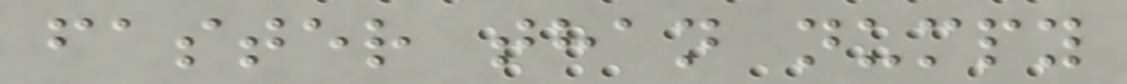faster than numpy
